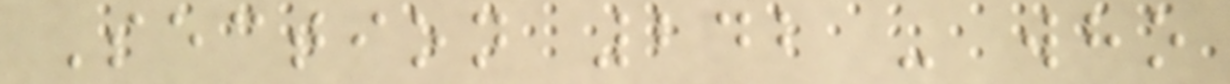Section 242 - who
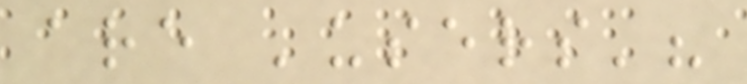are 'users'?
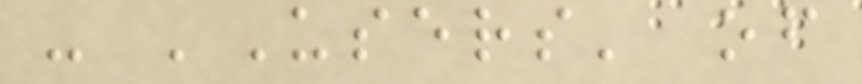- 'Users' of
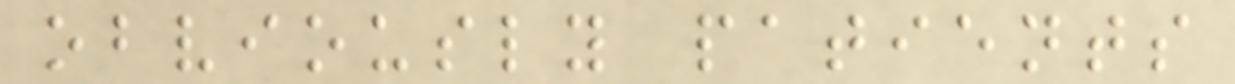obviously patients
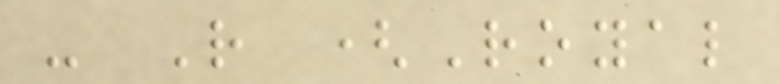- R (Royal
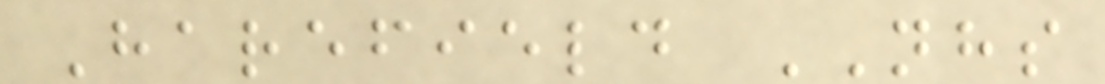Harefield NHS
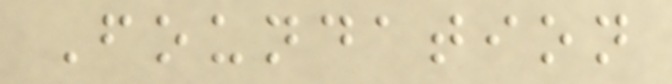Foundation
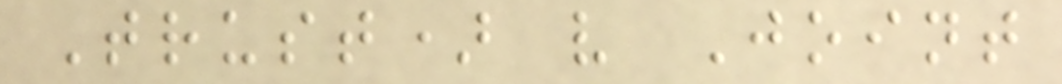Trust) v Joint
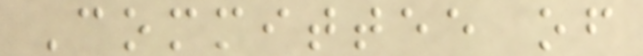Committee of
